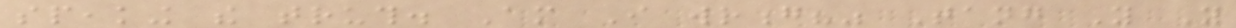speaking the truth. Am I wrong?" Tang You You
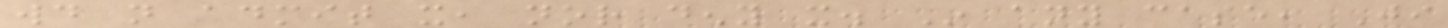would not admit it, nor deny it. In any case, Ji
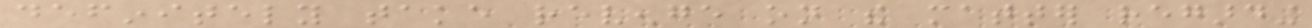definitely take revenge on the matter regarding
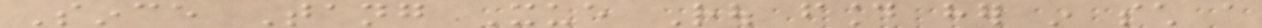Since Tang Xue Rou found her in such a
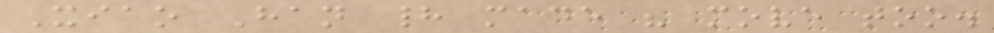Xiao Han had made his move too.
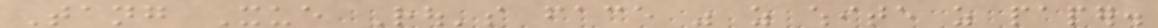Tang Xue Rou's face was as white as paper.
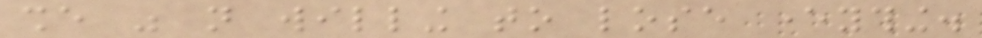she was not willing to lose everything.
